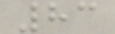83
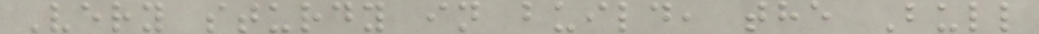Very sturdy in build, the Bull
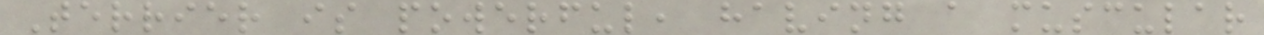Terrier is powerful, having a muscular
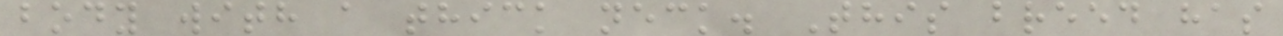body with a thick neck. This breed has
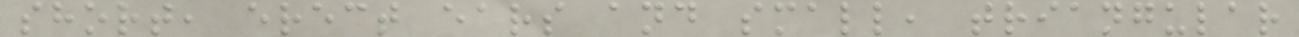short, erect ears and small, triangular
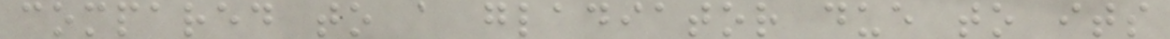compared to a gladiator due to its
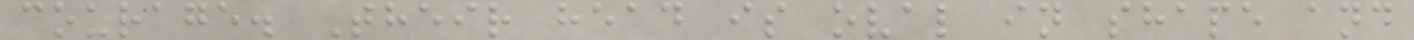courage. Their head is oval in shape and
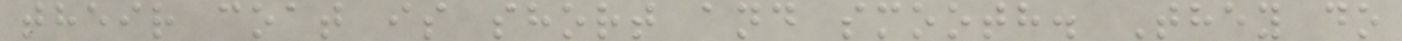their coat is short and smooth. They do
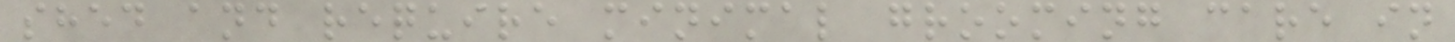shed and require minimal grooming care in
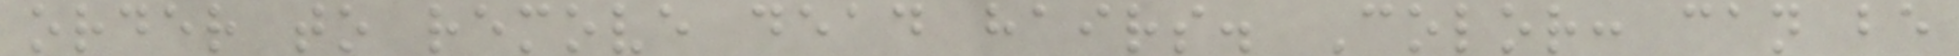order to remove dead hairs. Color: can be
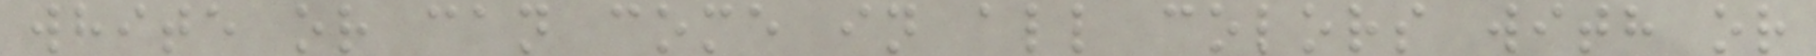white or can come in all colors with or
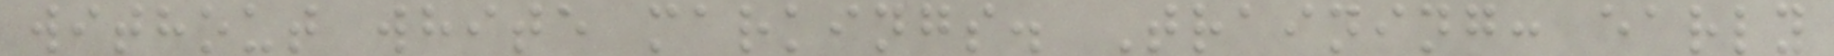without white markings. Training: early
